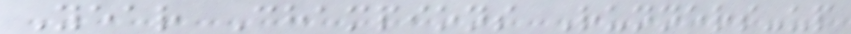Year Champions Runners-up
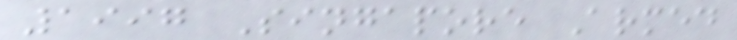1997 Singapore Armed
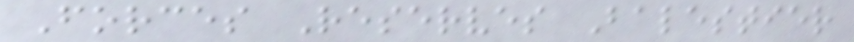Forces Reserves Balestier
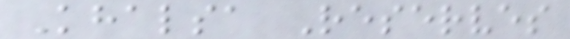Khalsa Reserves
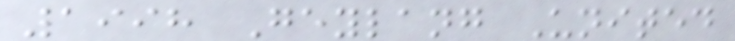1998 Geylang United
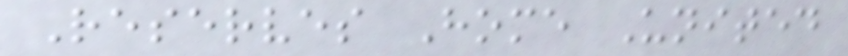Reserves Home United
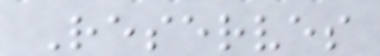Reserves
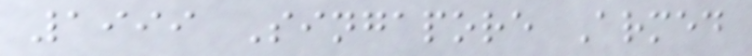1999 Singapore Armed
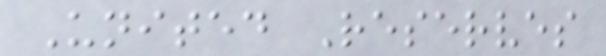United Reserves
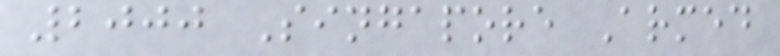2000 Singapore Armed
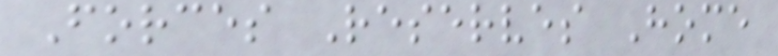Forces Reserves Home
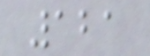121
